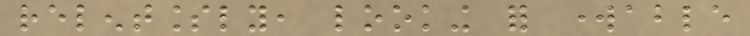relentlessly, looking for workable
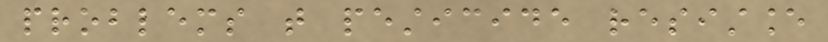problems that pesticide resistance
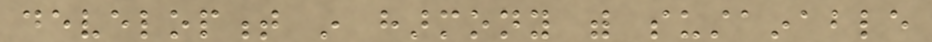development in harmony with sustainable
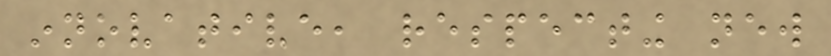innovative, respecting new
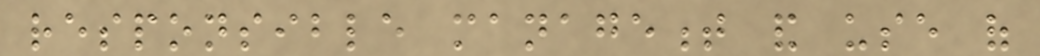responsible management and use of
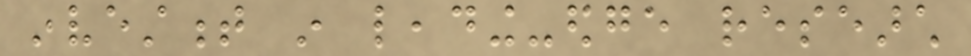investment in leading-edge research
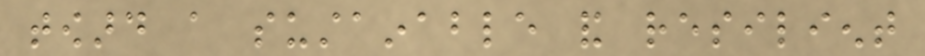toward a sustainable and resilient
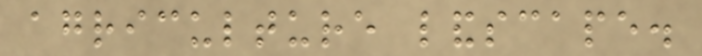agriculture landscape.
